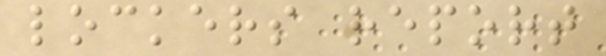lockers report
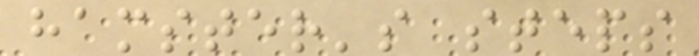hamster's steps
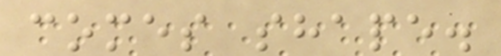comes shape.
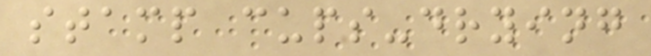stamp cups-drying
